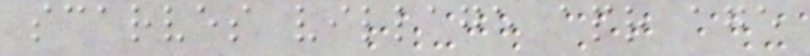scarves village apr age
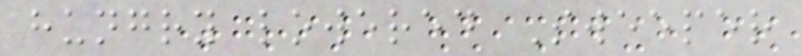hungry lowered Sweeper
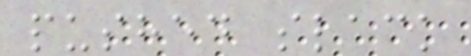pushed slack
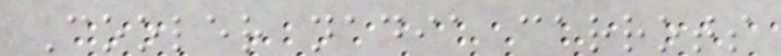Cooler nadia carrots
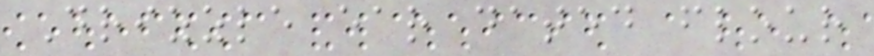Drizzle ear dated flour
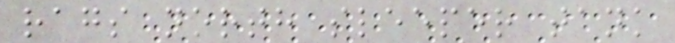rags north sleeper tank
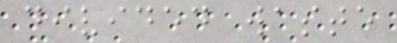divided waste
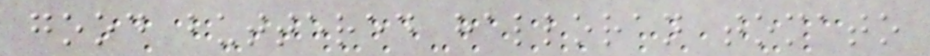good buttered halloran tomato
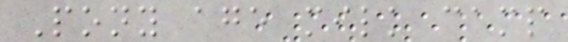Pony age milk camp
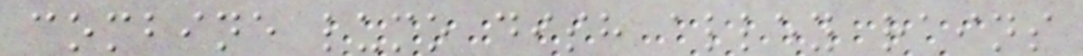combine lumo dish alley rains
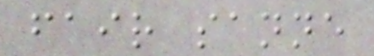fair sanne
